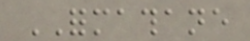FORMATHANE
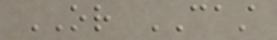OR CAST
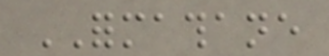FORMATHANE
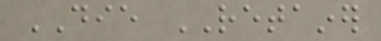DIE RETAINER
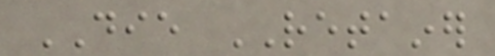DIE RETAINER
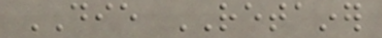DIE RETAINER
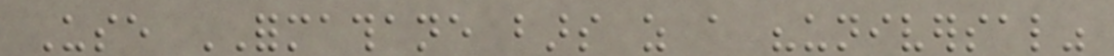Use FORMATHANE bars as a "universal"
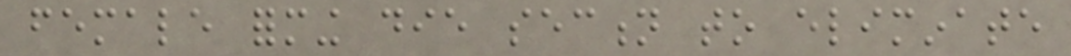female forming die section to eliminate
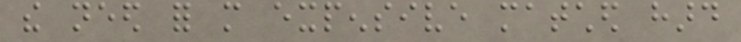the need for more expensive matched hard
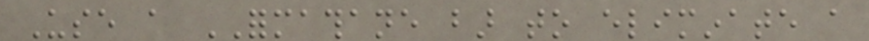Use a FORMATHANE bar to eliminate a
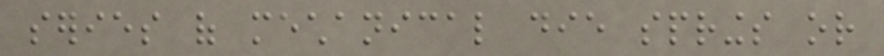series of mechanical die springs or
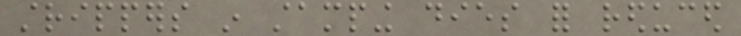strippers in stamping dies for reduced
